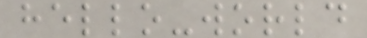hello-world
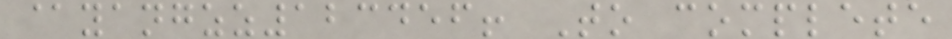@yangzz123456! To complete
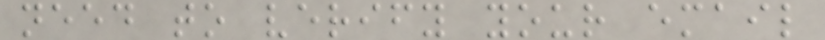need to verify your email
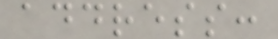address:
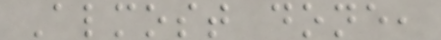Almost done,
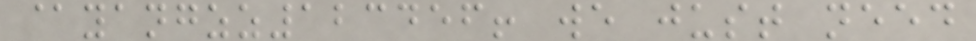@yangzz123456! we just need
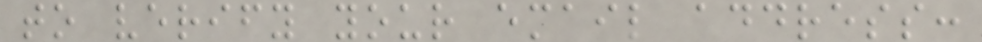to verify your email address:
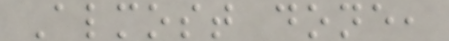Almost done,
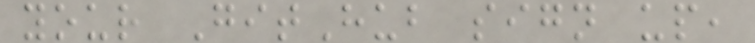your GitHub sign up,
